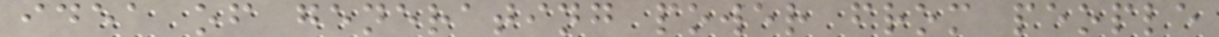idea of generating power from people
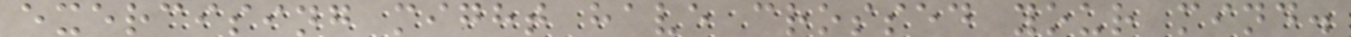exercising might have crossed your mind.
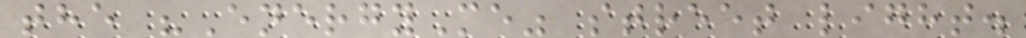the "EnergyMe" street light.
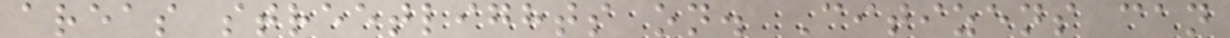areas streetlights on. Citizens can
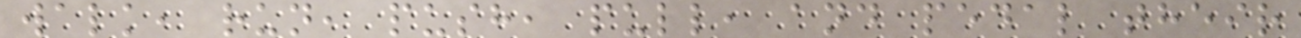walk, run, push, pull, and pedal their
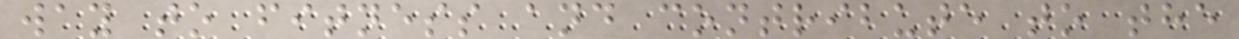way to fitness and contribute to the
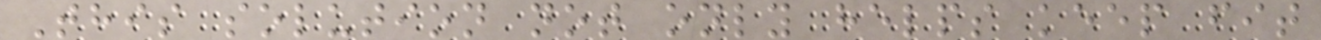This solution not only helps keep fit
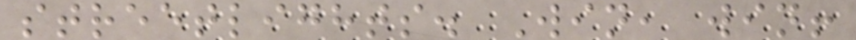streetlights. Win, win!
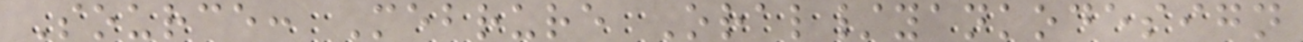Source: Mebrure Oral/yankodesign
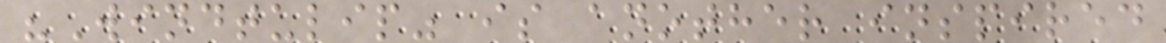"Windtulip" is another inspired
